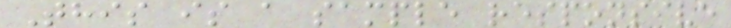This is a sample responsive
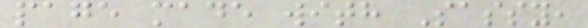page made with Sassy,
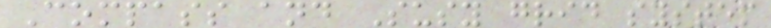Compass and Susy grid system
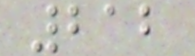212
